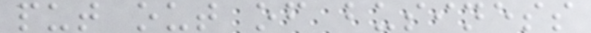put out of business
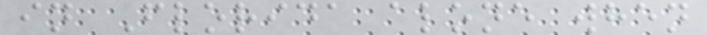in Florida alone when
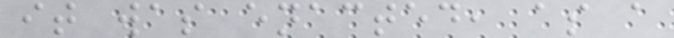it was enacted, as a
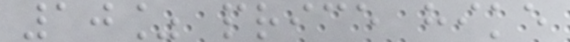10% price hike
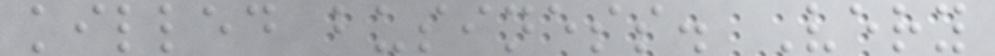killed business. Very
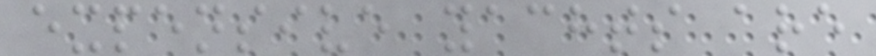expensive yachts are
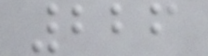226
